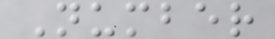Number
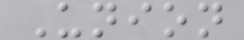Union
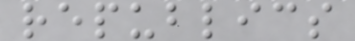republics
